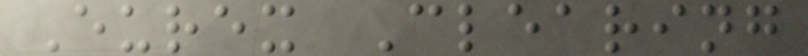Eurex Clearing
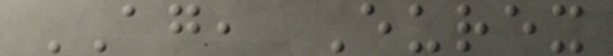AG, Eurex
